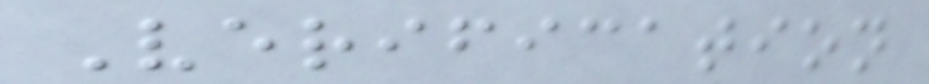Verification
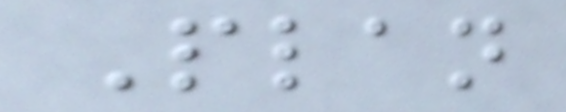Plan
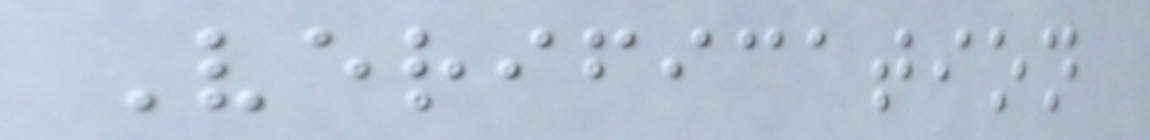Verification
